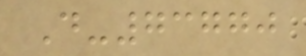D-73770
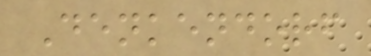Denkendorf
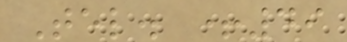Tel. +49
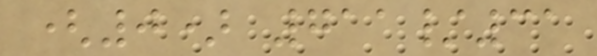(0) 711/31
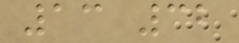13 32
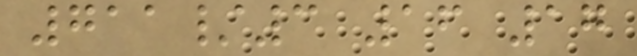711/3 16 17
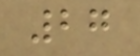27
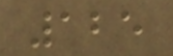125
